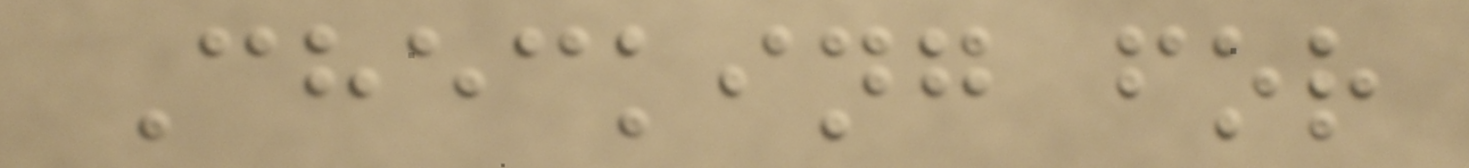Checking for
